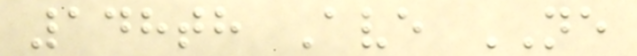148th Ave NE
